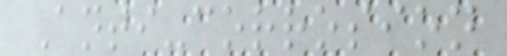Anti-corrosion
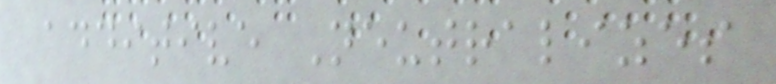additive Neutralizes
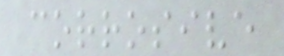corrosive
